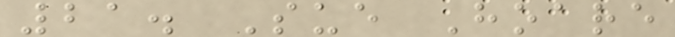21. Sue Hoare
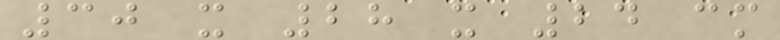30 x 28 x 24 cm
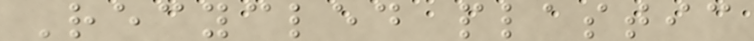Recycled plastic
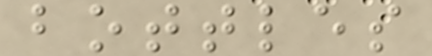bottles
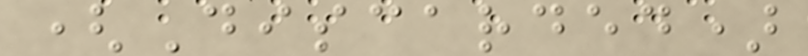(Discarded)
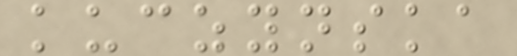kuczynska
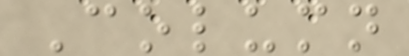Column
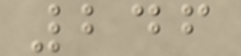246
